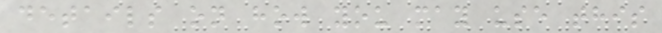details on how you may use this
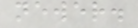newer.
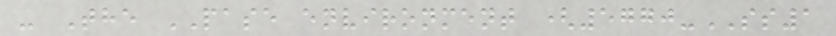- The PASE environment (5770-SS1
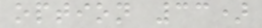option 33)
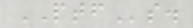PTFs.
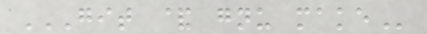GIT & GNU MAKE
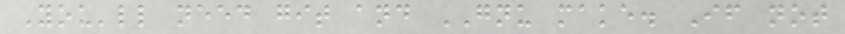You'll need git and GNU make. If not
